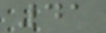41
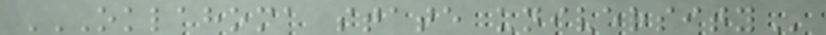OKLAHOMA STATE UNIVERSITY
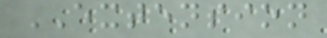EXTENSION
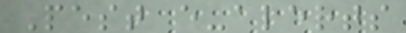Pest e-alerts
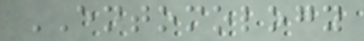ENTOMOLOGY
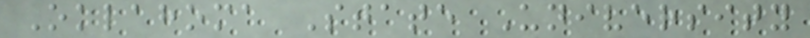Oklahoma State University
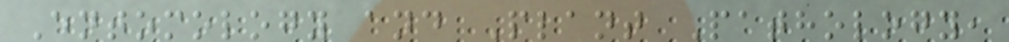Entomology and Plant Pathology,
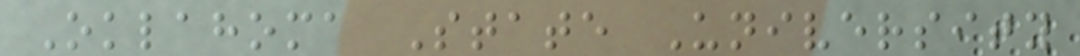Oklahoma State University
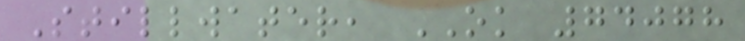Stillwater, OK 74078
